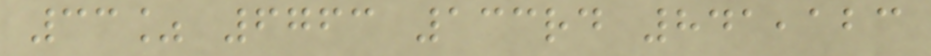33% 6763 133rd 841,123
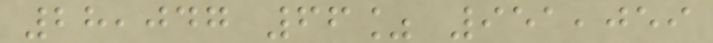28,047 66% 951,059
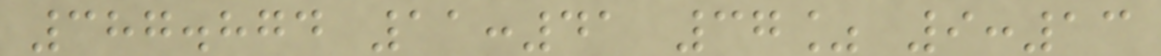387.874 11:41 37% 9:13
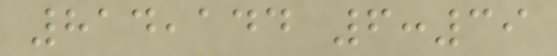814,144 6:39
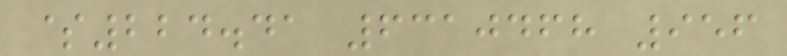$224.41 6310468 956
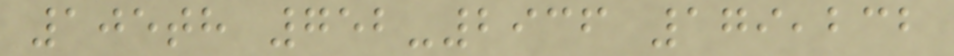105th 752-2936 179,232
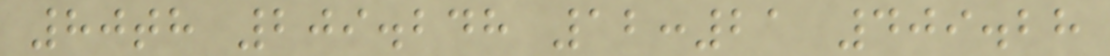80th 209.248 12:21 409.28
